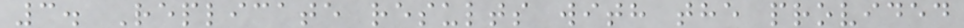3. Replicate results with the provided
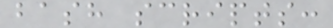bash scripts:
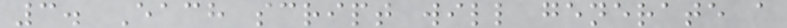3. Each script will generate a
